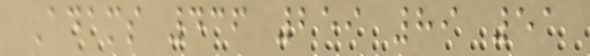Adams 436 259 89 51
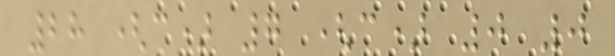28 (c) 7 (c) 0 0
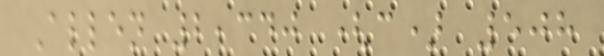Allen 2,340 (c) 508
